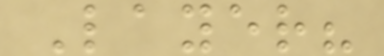Layer?
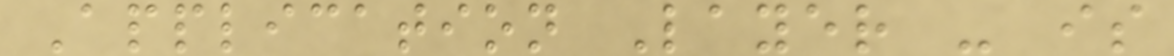Application Layer - is
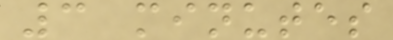3 minutes
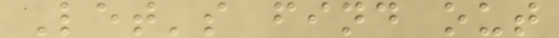Let's find out
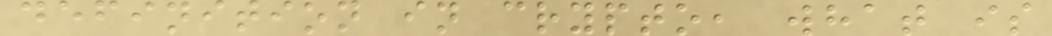definition in crypto, what is
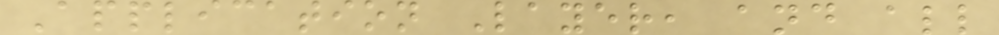Application Layer, and all
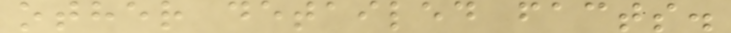other detailed facts.
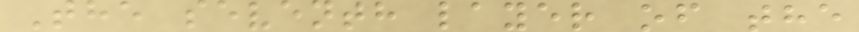The seventh layer of the
